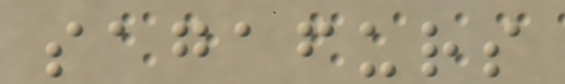sagafurs
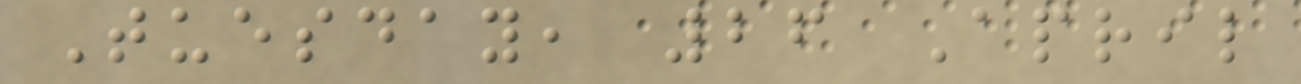Tuesday, 26 April
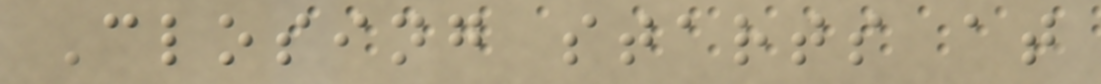Closing starts at
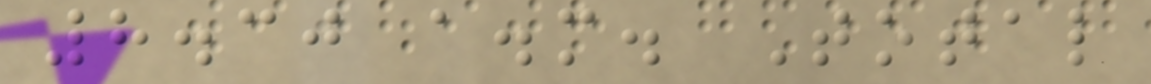8.30 a.m. Total
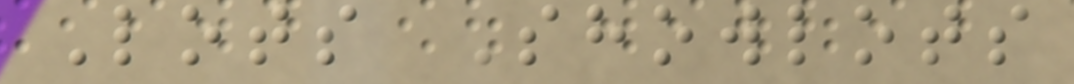Lots Showlots
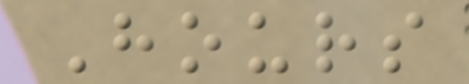Hours
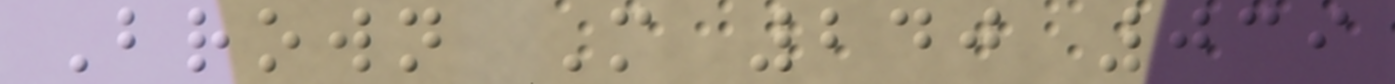Brown M 240 039
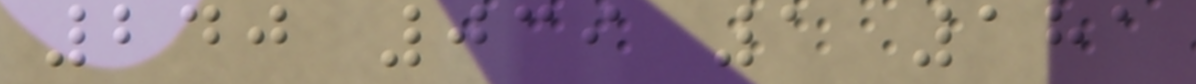240 039 1 181
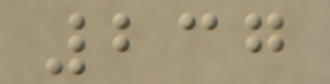237
